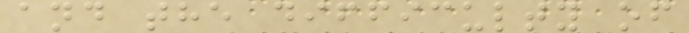and the difficulty of
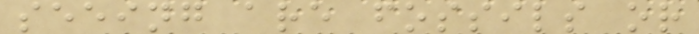seeing are fossils or
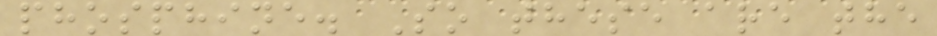phosphine. So these are the
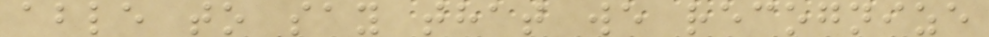able to say that we recognize
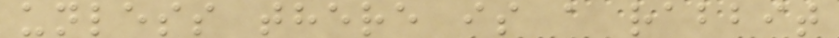unless there is a rabbit
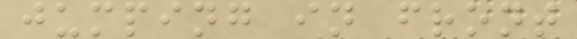jumping in front
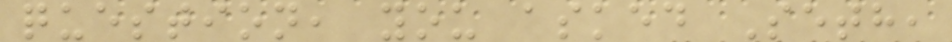question, you asked Seth,
